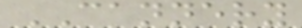CANNERY
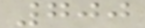700
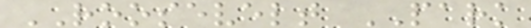ROOSEVELT PARK
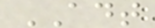ADT
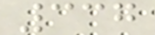337
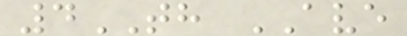4TH AVE
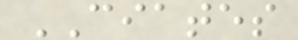CIATES
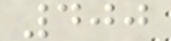400
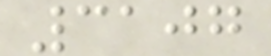3107
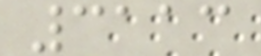3113
